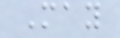May
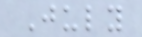July
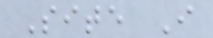Site I
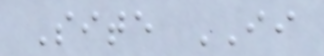Site II
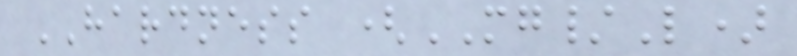HARDNESS (MG/L)
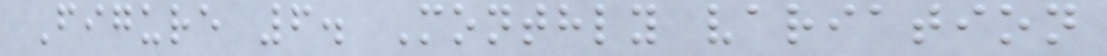Figure 6. Monthly variation
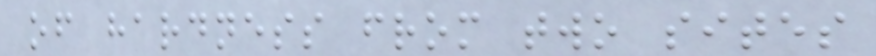of hardness from two sites
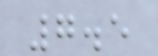7.5
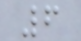6
